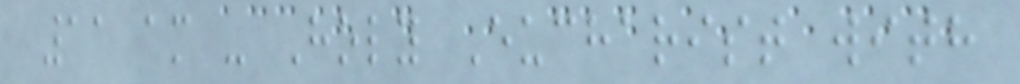11 am - Holy Eucharist with
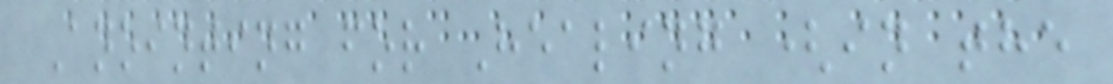Anointing for Healing (in the
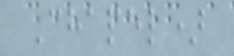Chapel)
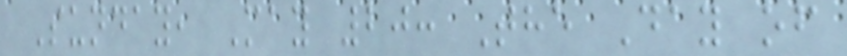Sunday, May 20: The Day of
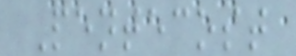Pentecost
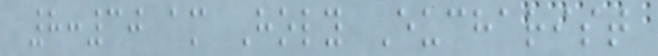8:30 am Holy Eucharist
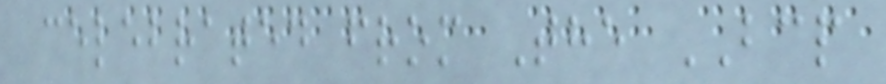celebrated from The BCP
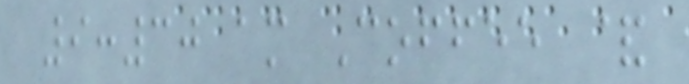9:30 am Coffee &
